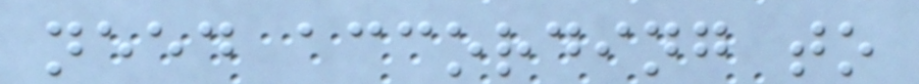need according to
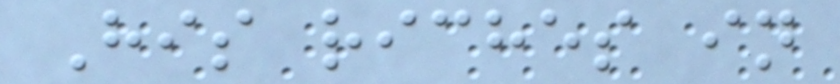His riches in
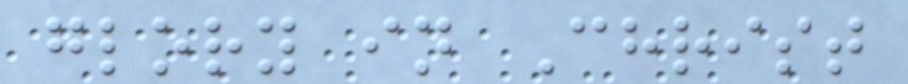glory in Christ
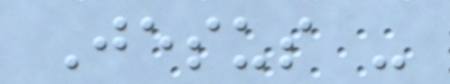Jesus -
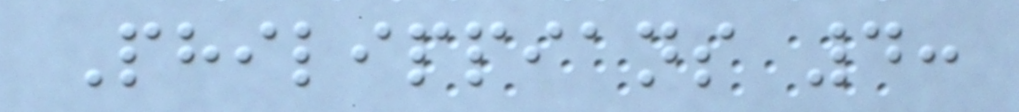Philippians 4:
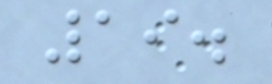19.
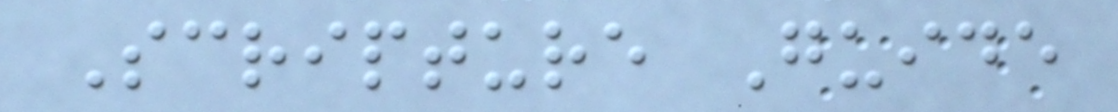Scripture Guide
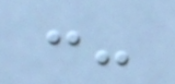:-
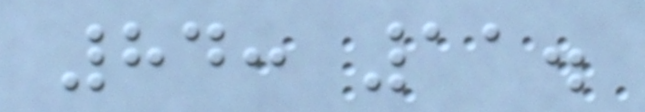84: 11.
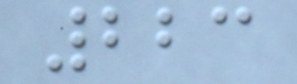223
